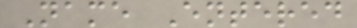Name Entered
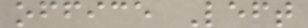office Left
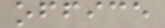office
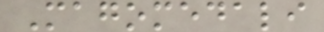Magomedali
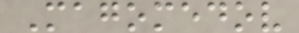Magomedov
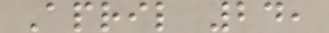April 24,
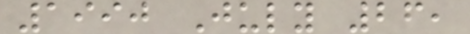1990 July 26,
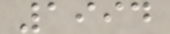1994
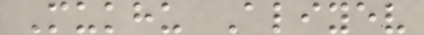Mukhu Aliyev
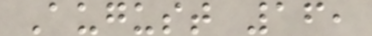August 16,
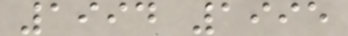1994 1995
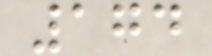174
